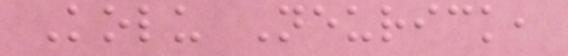Kolu Neurick,
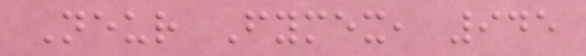Neur Fymex, 945
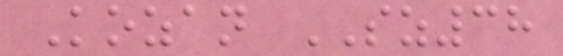Kozan SZ38
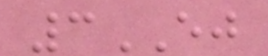3EJ
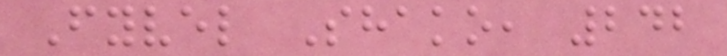Fyvel Shako, 242
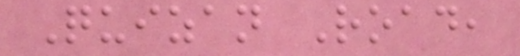Quizan Road,
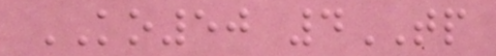KO50 4TP
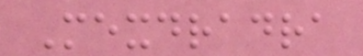Mexdradra
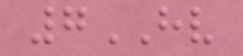7HV
